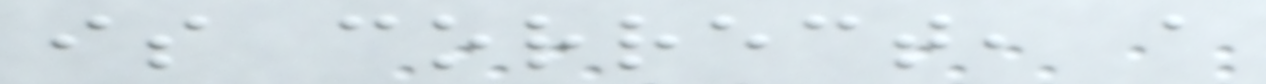is correct, a
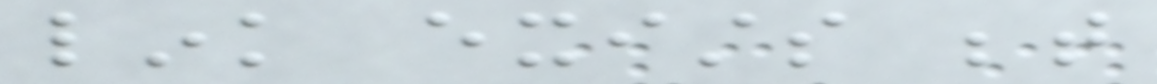link exists between
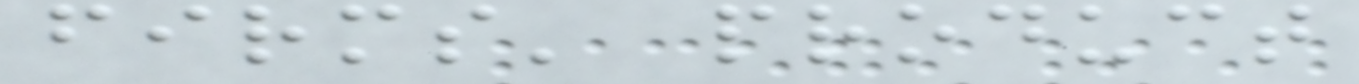firms' product
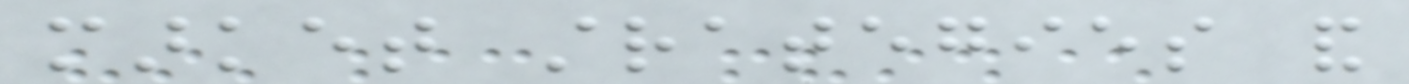market strategies and
